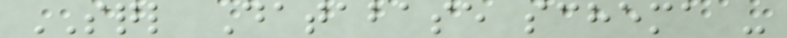SQL Database schema -
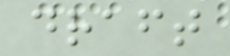draft
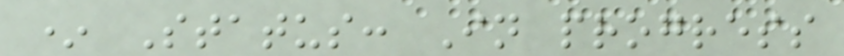* Status: In progress
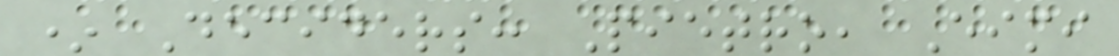* Deciders: Pietro, Eimi
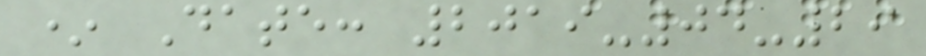* Date: 2019-04-29
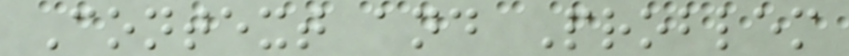Context and Problem
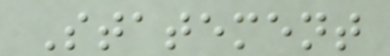Statement
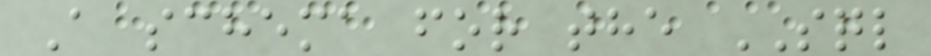A schema for the SQL
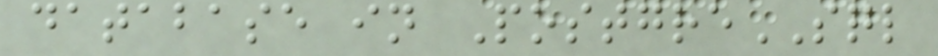database in PostgreSQL
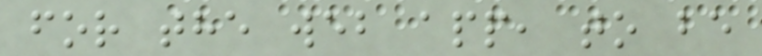for the web app, to be
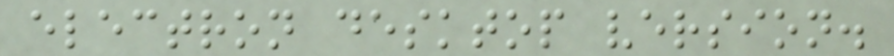electron desktop version.
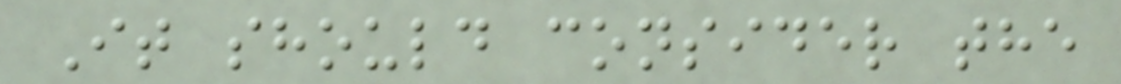It should consider the
